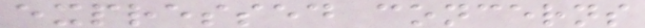expressed concerns
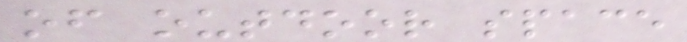of outdoor space
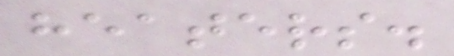heaters.
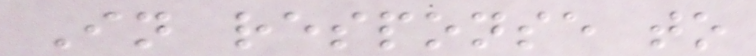In response to
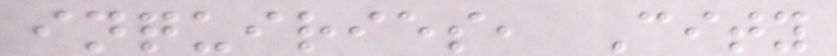inquiries, City
